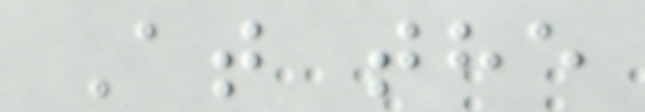At the
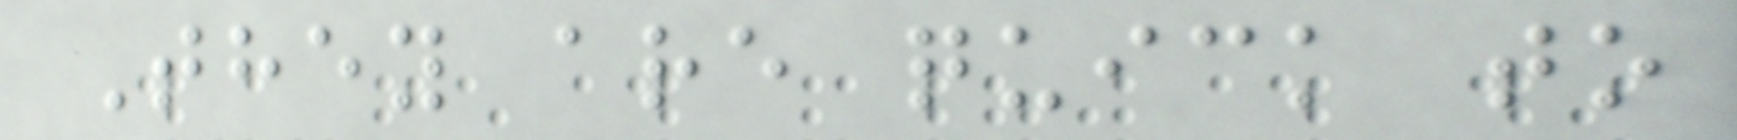They are quick to
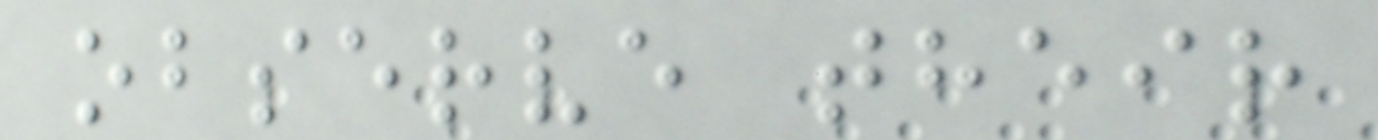observe their
